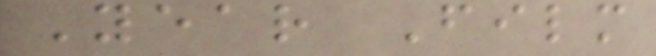Year Film
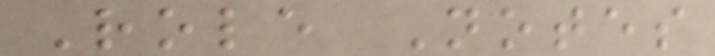Role Notes
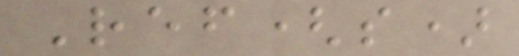Ref(s)
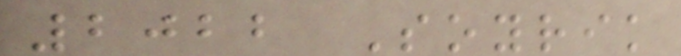2022 Soyrik
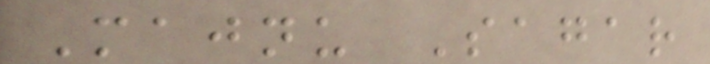Majnu Sagar
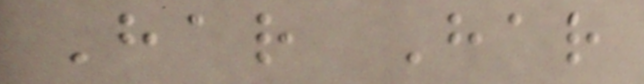Har Har
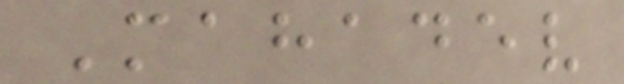Mahadev
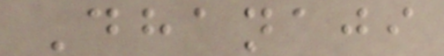Dhanaji
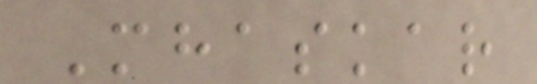Mhaskar
